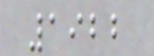1922
